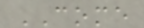COME
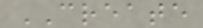CREATE
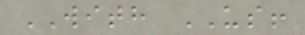WITH US!
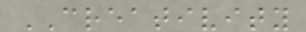CREATIVITY
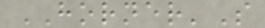HORNER'S
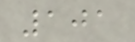101
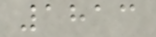1813
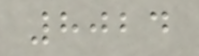8024
